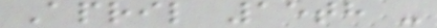April 15th -
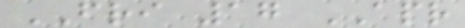FRI 17 APR
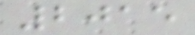2015
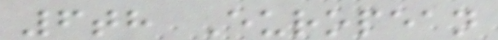6th European
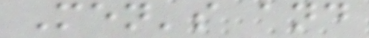Men's and
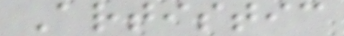Artistic
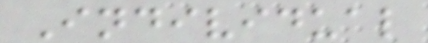Individual
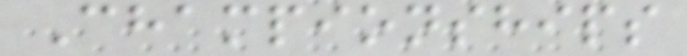Championships
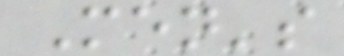Men's
